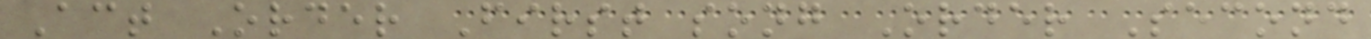Act Order First song Order Second
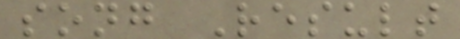song Result
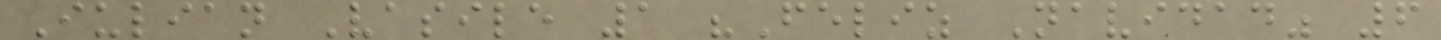Iulian Vasile 1 "Feliz Navidad" 6
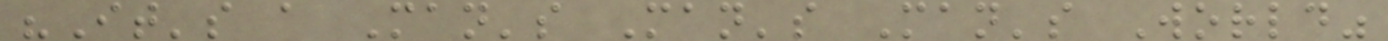"It's a Man's Man's Man's World"
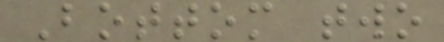Bottom two
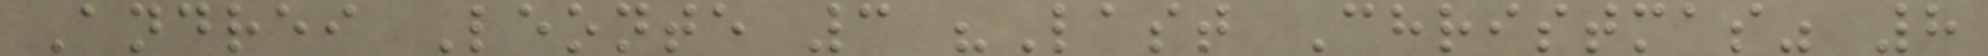Andrei Leonte 3 "Last Christmas" 8
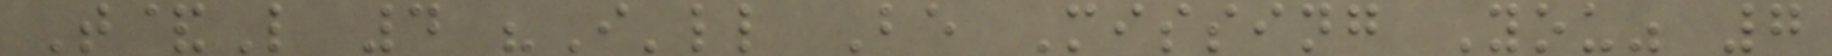T&L 4 "I'll Be Missing You" 7
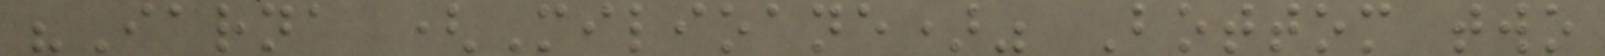"Iarna (Milioane)" Bottom two
